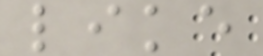like
